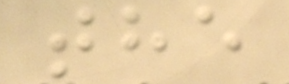the
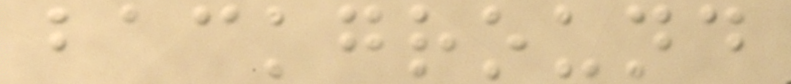background
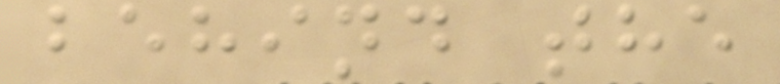behind the
